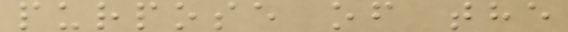purpose of the
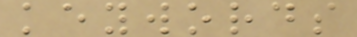keywords
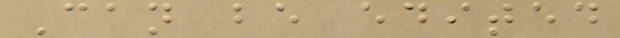Can be edited
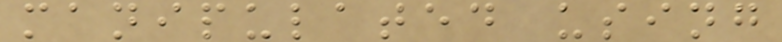manipulated using
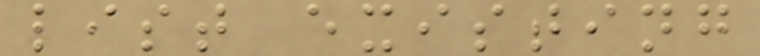list existing
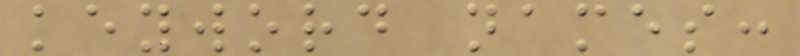keyword names:
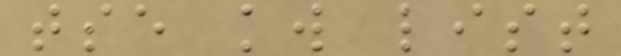tse kw list
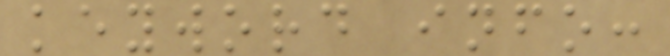keyword info:
